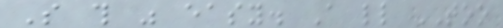So this was easy. A little TOO
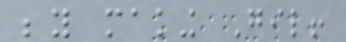beyond making Gil!
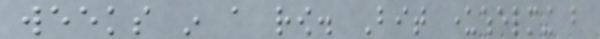weeks in a row. Bit underwhelming but
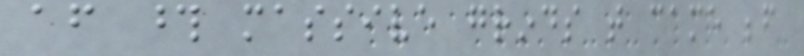after those massive grinds that came before
